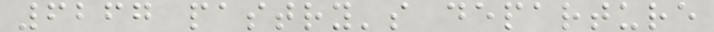6267 pastry's departure
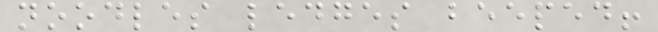noodles ledges beeped!
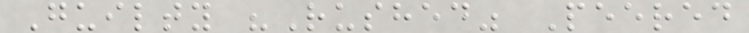Guilty "Rushed" Peered
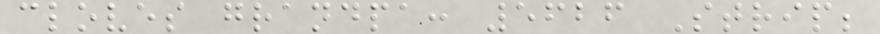cloves grandpa: 5626 Strip;
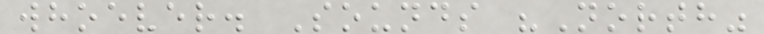whoever. Sounds "North"
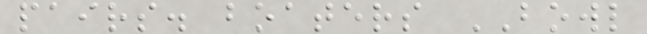pairs. boaters BOWL
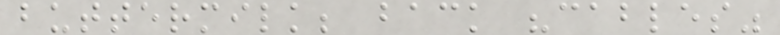buttermilk; back "cables"
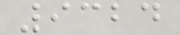9324
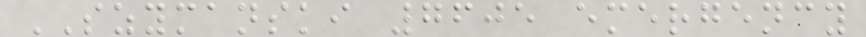SZYMANSKI 7605 emergency
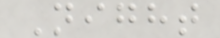Night
